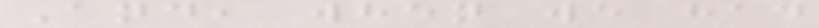And, when we had
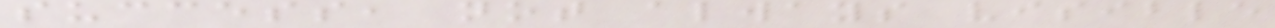success, not always visible
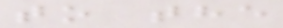to the
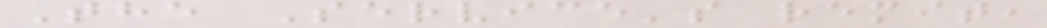The Service's remit,
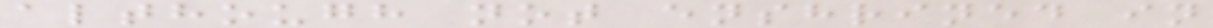although not enshrined in
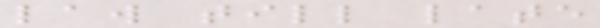law till late
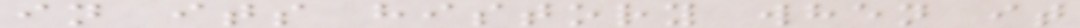in its history when it
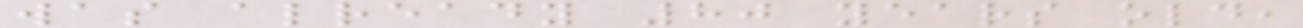was already 80 years old,
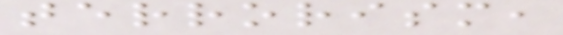terrorism,
